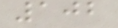102
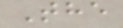The
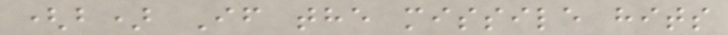(b) If the missile hits
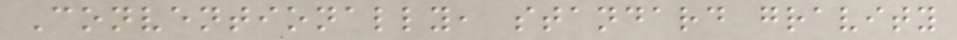Conventionally, standard gravity
